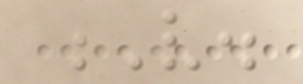V.
